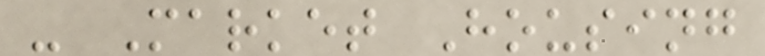- Market Housing
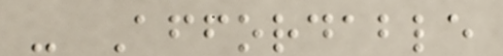- Affordable
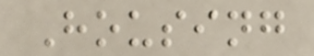Housing
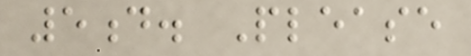5d. Please
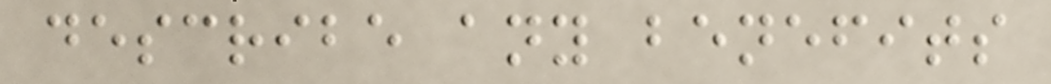describe any benefits
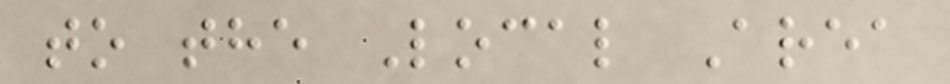to the Local Area
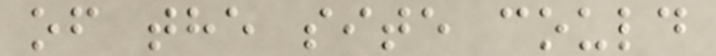of the site could
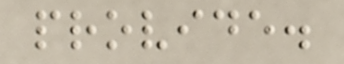provide.
